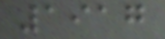1917
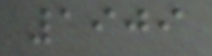1909
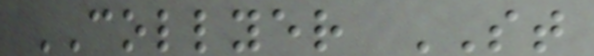COLLYER ST
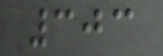303
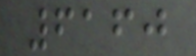6160
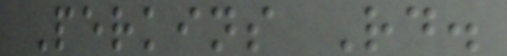Perkins Rd.
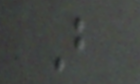B
